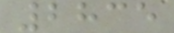2835
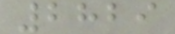2829
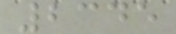2345
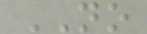NO
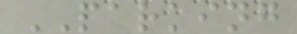PARKING
